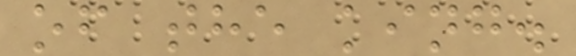of the king.
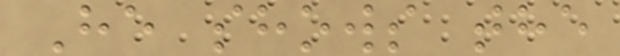He shows the
